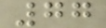77
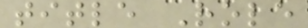title Role
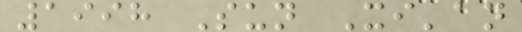1998 Sun Xi'an
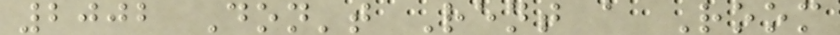2002 Don't Rent a Room
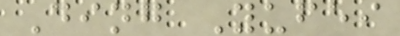Ding Yufei
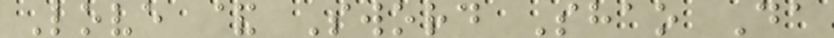Love & Sword Shao Da
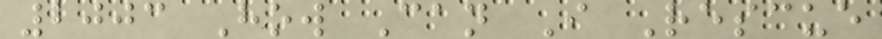2003 How Can I Rescue
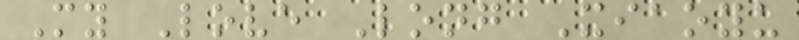My Love Long Xiaoyu
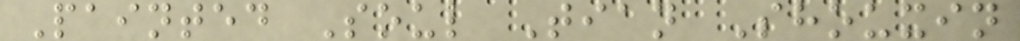Painted Soul Tian Shouxin
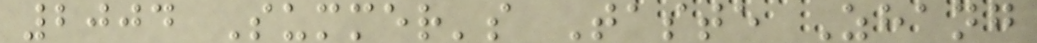2004 Summer's Taste Zhang
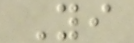Yi
